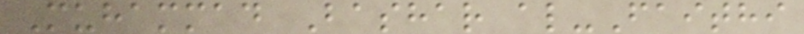Muhammad Bashar al-Faithi
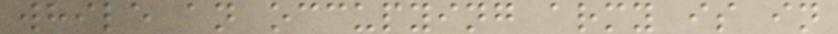while an occupying army is in
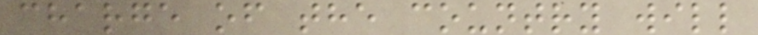charge of the country will
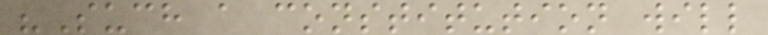"Such a constitution will
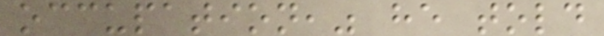occupation," he told
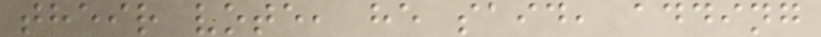their vote, he said, adding
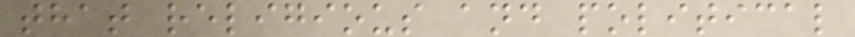that religious and political
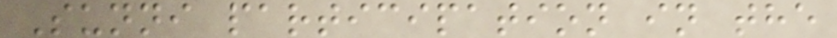Sunni participation in the
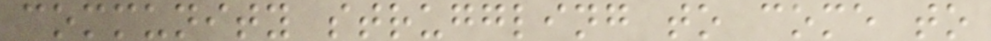community struggling to come to
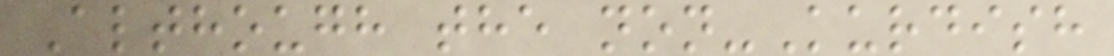Although the non-Kurdish
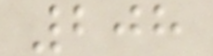208
